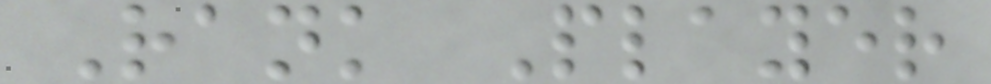Rank Player
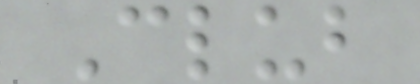Club
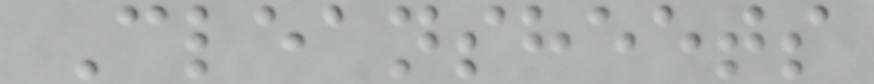Cleansheets
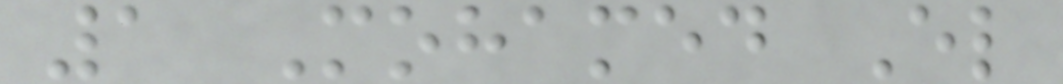1 Mohamed El
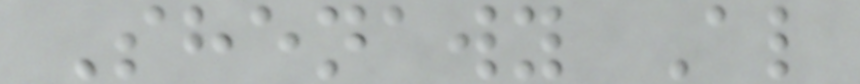Shenawy Al
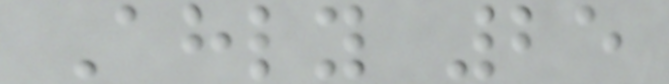Ahly 25
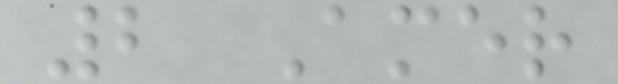2 Amer
